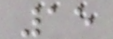15
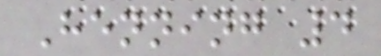Henning 4
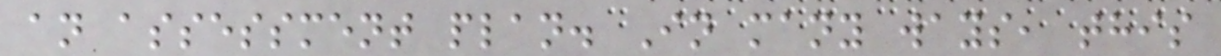an assessment plan. In many ways, this
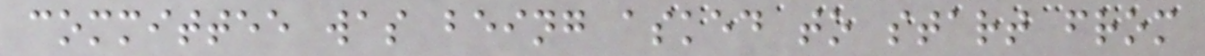committee was being asked to start from
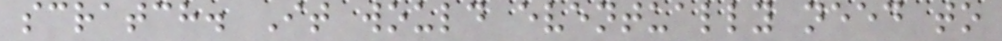scratch. It would eventually need to
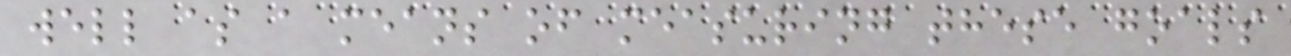well as a means of measuring these goals
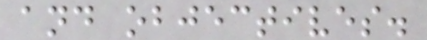and objectives.
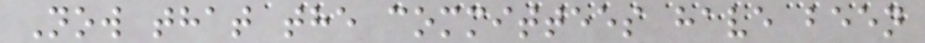Now that the committees have been
